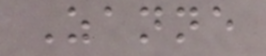Zanne
